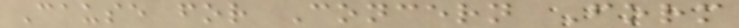Cause for Concern Form
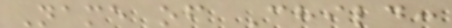Name of Child:
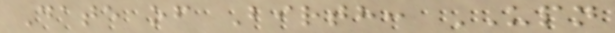Date of Birth: UPN
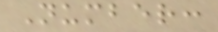Number:
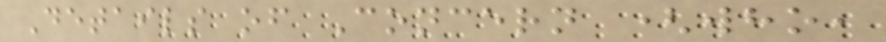Details of Concern (who,
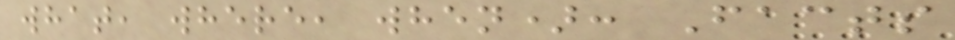what, where, when): Facts
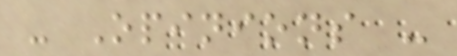- Opinions -
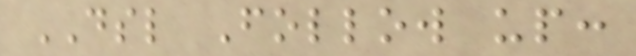DSL Follow up:
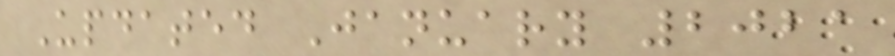Updated January 2021
